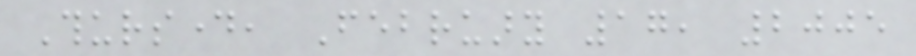Thursday, February 17, 2005
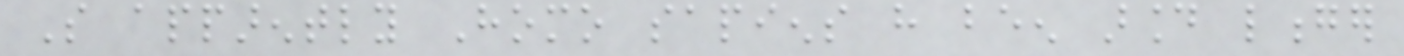So apparently Homo sapiens have been around longer
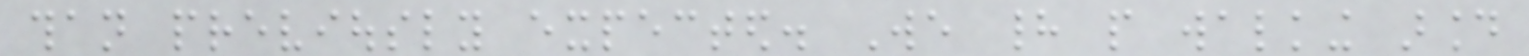than previously expected. We had people walking around
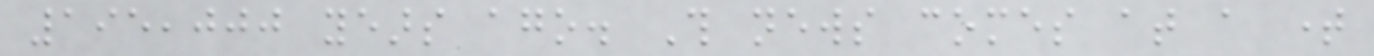195,000 years ago. This news comes at a time
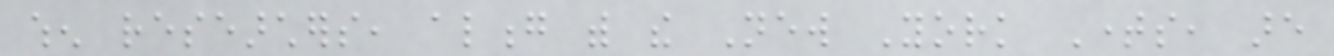when researchers, along with the New York Times, are
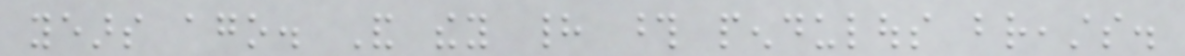years ago. And they had those pendulous breasts.
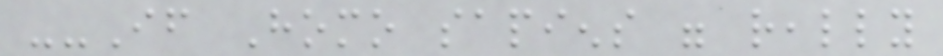--If Homo sapiens were really
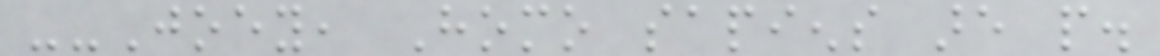--Joey, Homo sapiens are people.
